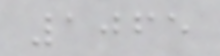1065
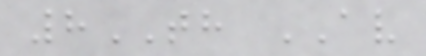8TH AV
